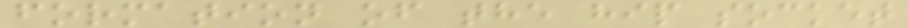formation of the hip socket
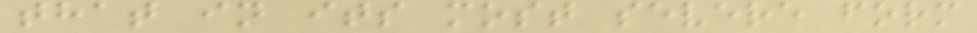that in its most severe form
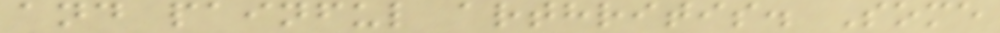and painful arthritis. Some
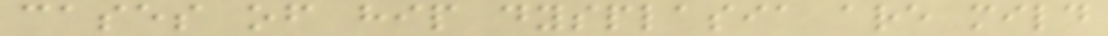cases of hip dysplasia are mild
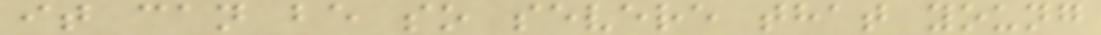it can be so severe that young
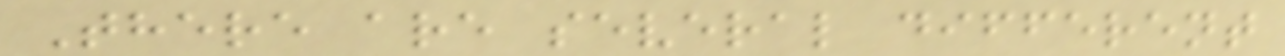There are several different
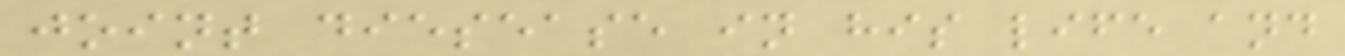joint diesease in his life and
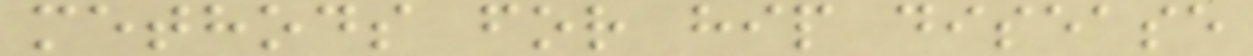methods for hip disease
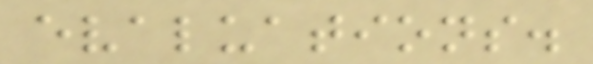evaluations.
